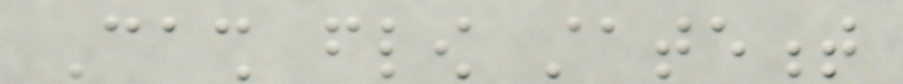Cash flow statement
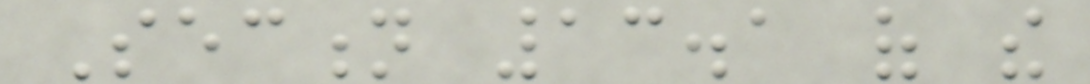Section 13.1 of the
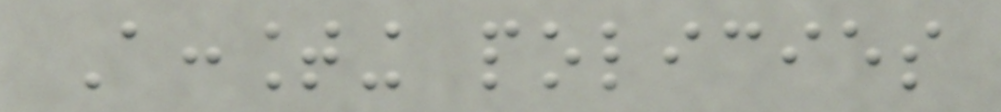Accounting policies
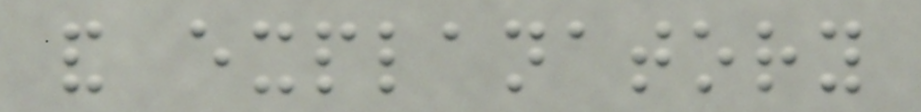and explanatory
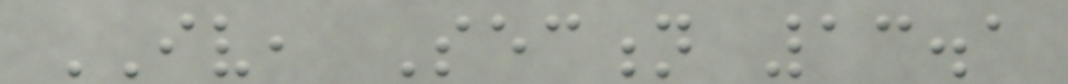IV, Section 13.1
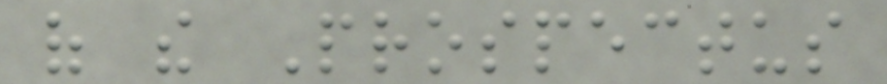of the Prospectus
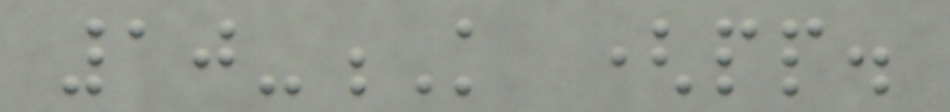10-K (pp.
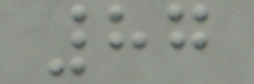87
